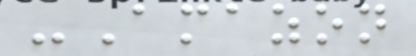-Amazon
